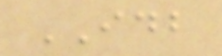IDB
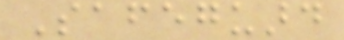Safeguard
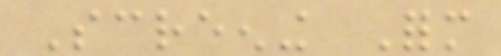Screening Form
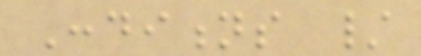Conditions /
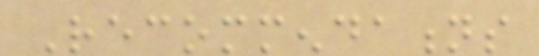Recommendations
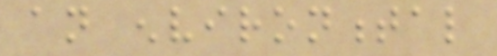an environmental
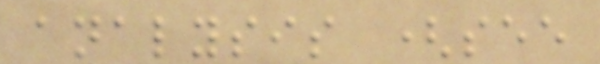analysis (see
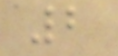2
